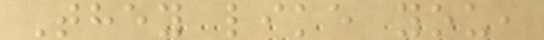They like you,
